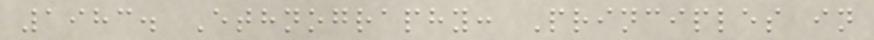1983. Ethnography: Principles in
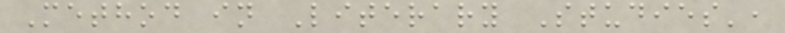Method in Literary Studies',
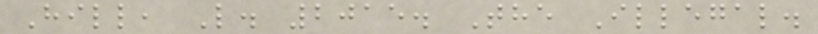Hill, L. 2015. The Illegal.
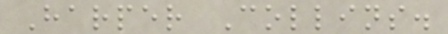Harper Collins.
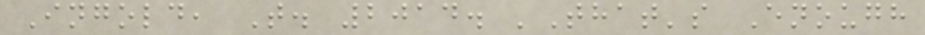Ingold, T. 2014. 'That's Enough
